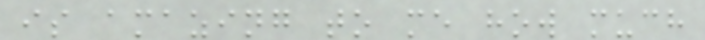is amazing to me how much
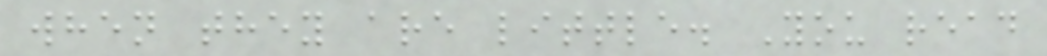when they are little. You read
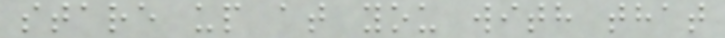stare up at you with that
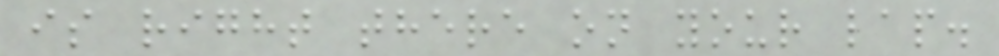is right there on your lap.
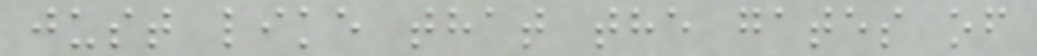just like that the gates of
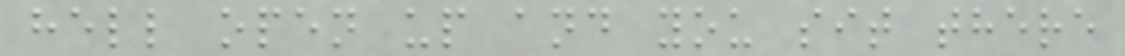hell open up and you sit there
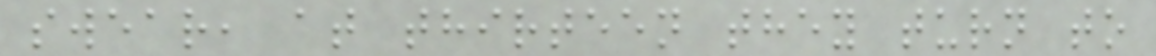swear, at thirteen they turn to
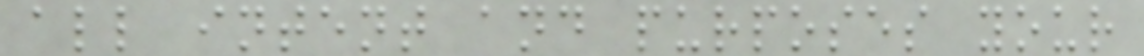all intent and purposes your
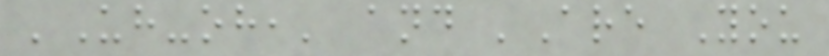'Uh-oh,' and 'Are You
